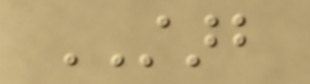STARB
